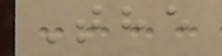The
